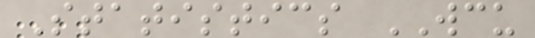Statistics WCU
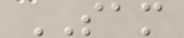SAM
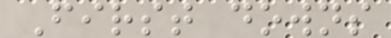First downs
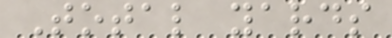Total yards
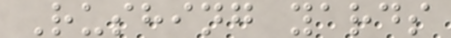Rushing yards
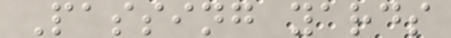Passing yards
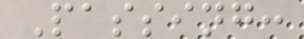Passing:
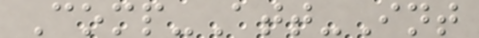Comp-Att-Int
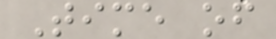Time of
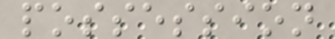possession
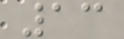13
